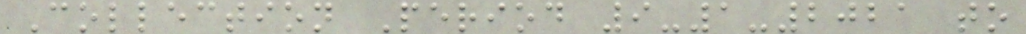Collection Period 9-1-2021 to
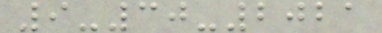9-30-2021
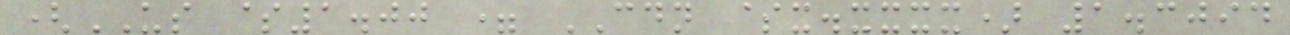(US $1.00 = CDN $x.xxxx) 1.3094
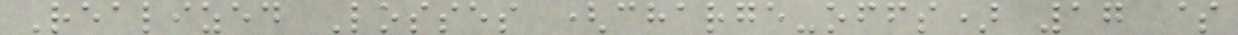Realized Losses (charge-offs) 17 $
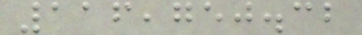116,750.32
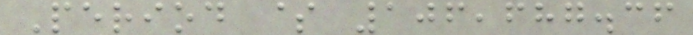Period $ 106,687.36
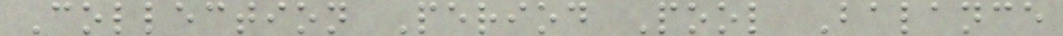Collection Period Pool Balance
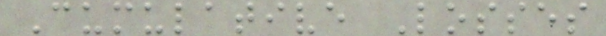Cumulative Losses
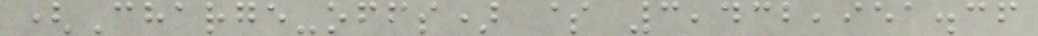(Charge-offs) $ 3,432,951.36
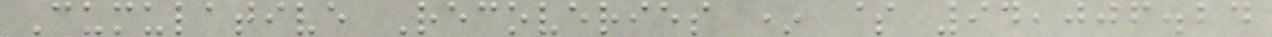Cumulative Recoveries * $ 94,006.24
